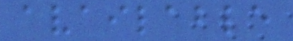available
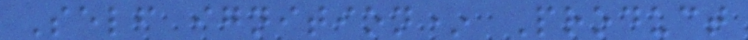Self ignition* Product
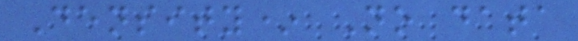Density* No data
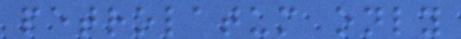petrolatum only
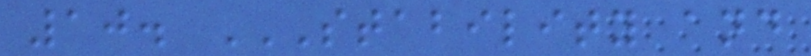10. STABILITY AND
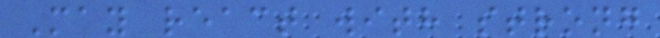May react with strong
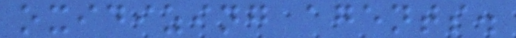oxidizing agents.
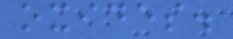oxides.
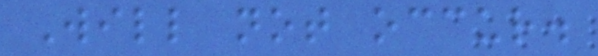Will not occur.
